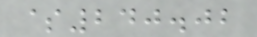$240.02
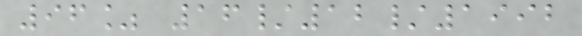96% 16/12/1992
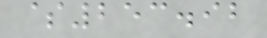$253.92
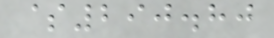$290.80
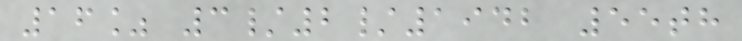16% 3/2/1942 55th
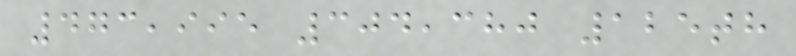473,995 304,380 125th
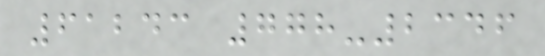61243 778-2346
